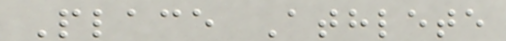Place Athlete
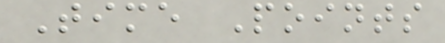Time Points
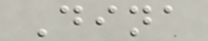Dina
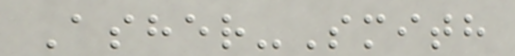Asher-Smith
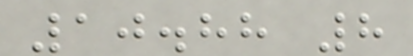10.88 8
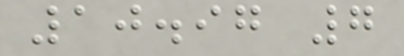10.97 7
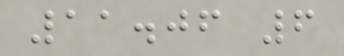11.06 6
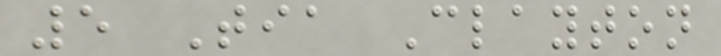5 Tia Clayton
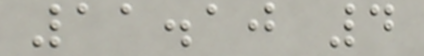11.10 4
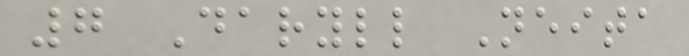7 Daryll Neita
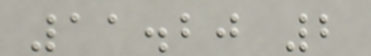11.20 2
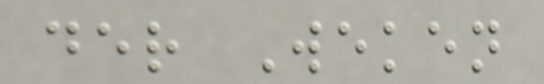der Weken
